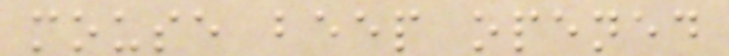mouse beep opened
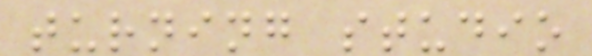turning studio
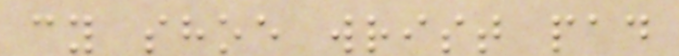cy shoe wrist pad
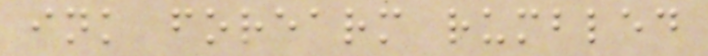ink forearm rumbled
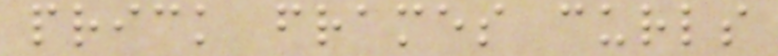prick frames curls
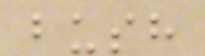bush
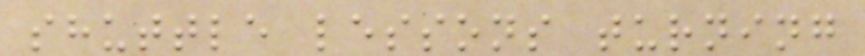shuttle lessons turning
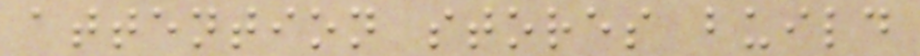attention stores build
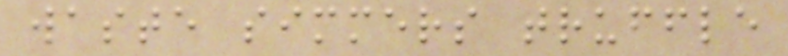waste simmers truffle
